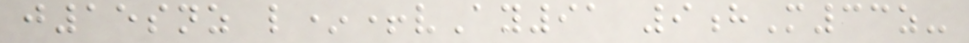j15snz l*+vAy91 9hM33z-
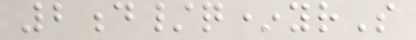2d/q*yrS
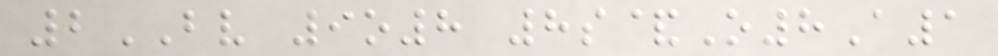2BV 9o8 8s&O8A1
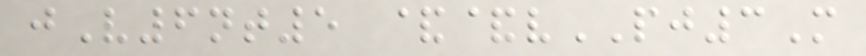jV6nt5 &&vPJ3M
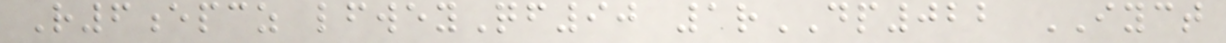R6epcz lfweyQf90 1rDP022 IYCT
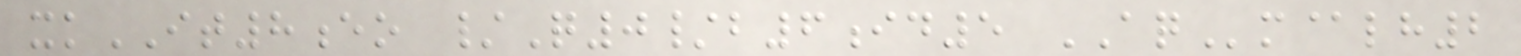xkIT8eo /Q0/b6id5 AQm@lh2
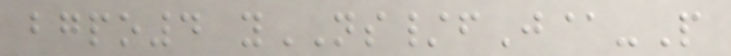bgpo4 yNS/fJ@-P
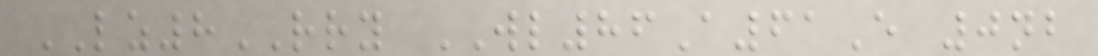LZ8RRY WL86A61E 0nb
